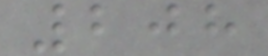208
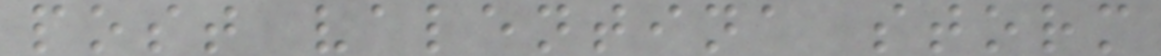post valentina storm
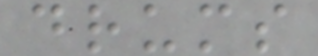drums
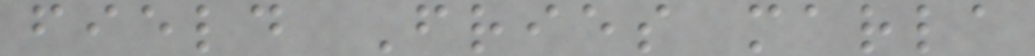field Fries marla
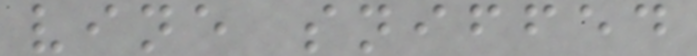vine sniffed
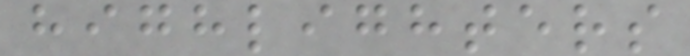highlighters
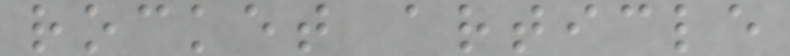rocket article
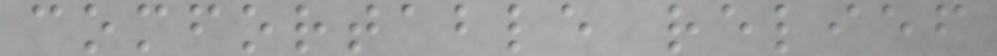comfortable relief
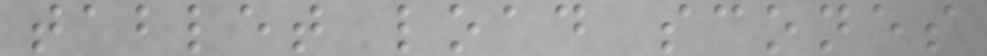tablet load scones
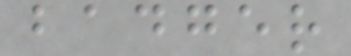badger
